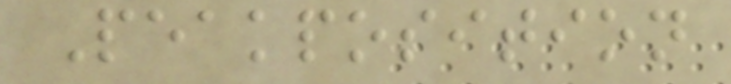Peakposition
